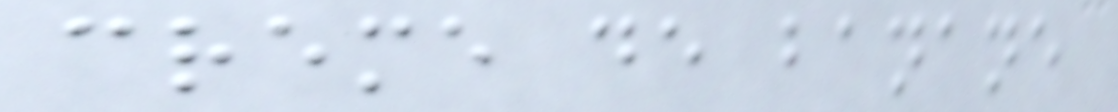creme de banane
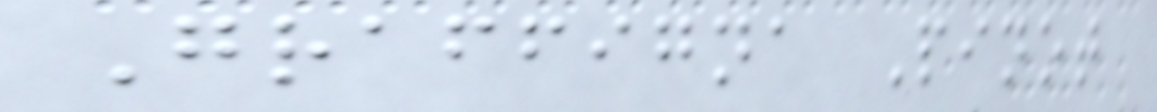Graffigna Pinot
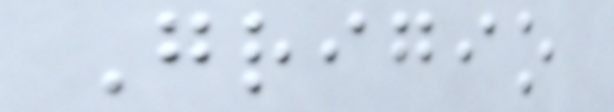Grigio
